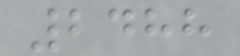2488
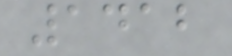1412
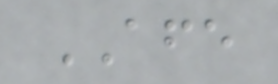AFE
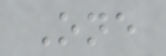One
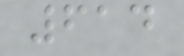614
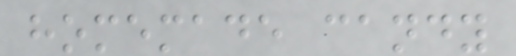homemade candy
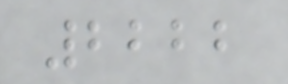2222
